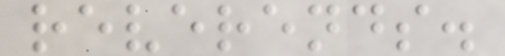reverends.
